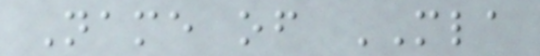Name of MLA
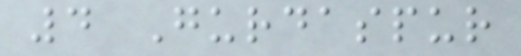4 Gurdaspur
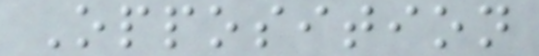Opposition
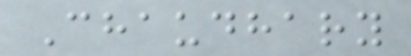Chaudhary
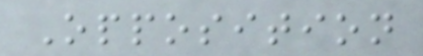Opposition
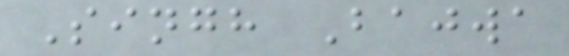Singh Bajwa
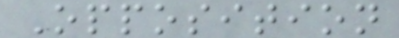Opposition
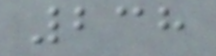238
